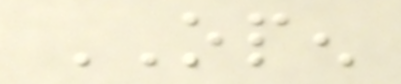OPEN
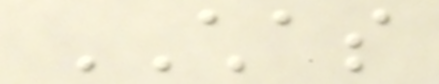CHAS
